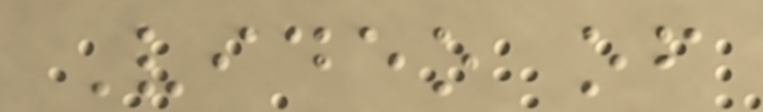Video of
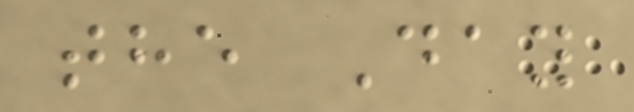the Day
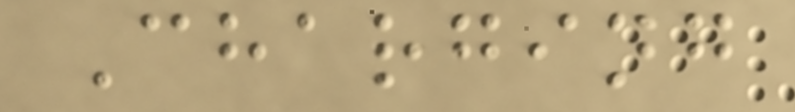Charging
